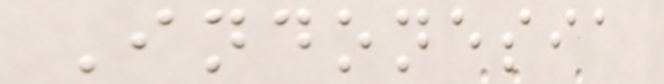Indonesia
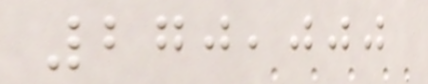270,000
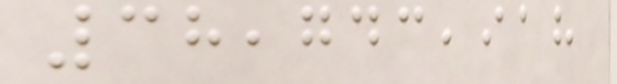38,743,918
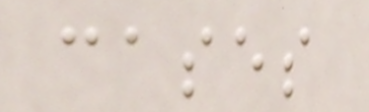cases
